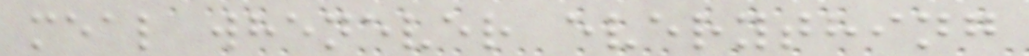meal whenever everything
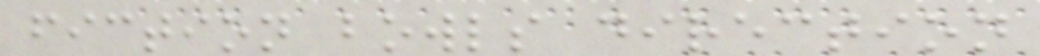fiction bowls direction
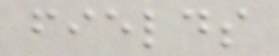fields
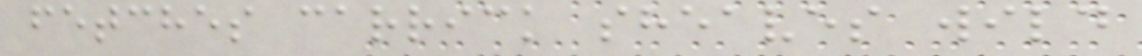fetches carrick sheaves wild
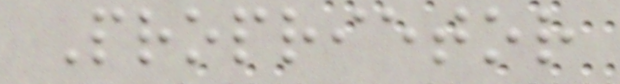Proprietor
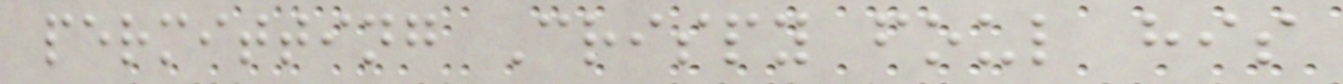permitting Crispy foul his
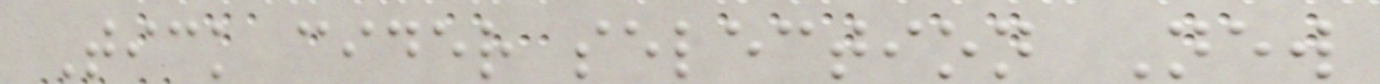Tick cider selection New
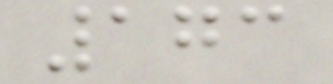173
